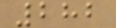282
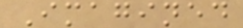Imagined
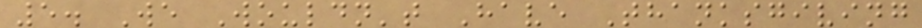5. We Wouldn't Have Thanksgiving
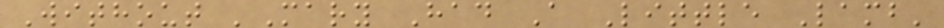Without 'Mary Had A Little Lamb'
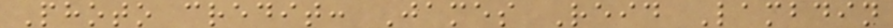Photo credit: James Reid Lambdin
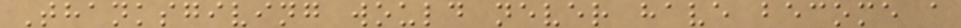Thanksgiving would never have become a
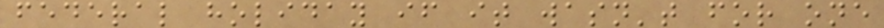federal holiday if it wasn't for one
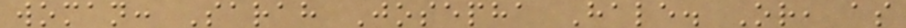woman: Sarah Josepha Hale. Or, as
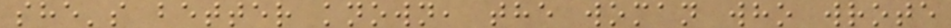she's better known, the woman who wrote
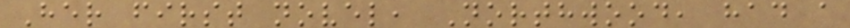Her first novel, Northwood, had a
